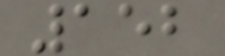152
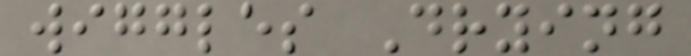wiggles Drying
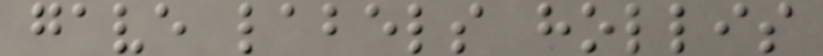gave labels hollis
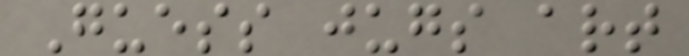Guess jugs art
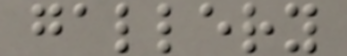gallery
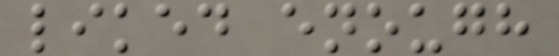liked enough
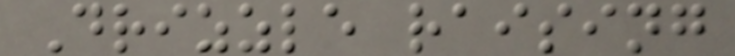Drizzle raising
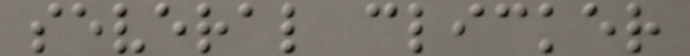several clicker
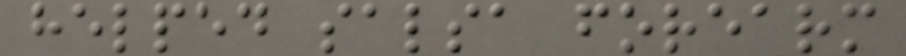helped salsa forearm
